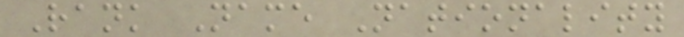Rank Name Nationality
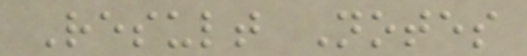Result Notes
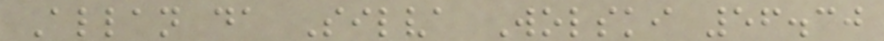Allan da Silva Wolski 56.30
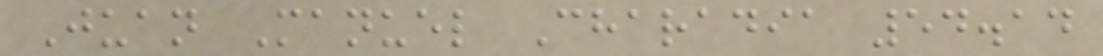Juan Manuel Charadia 54.14
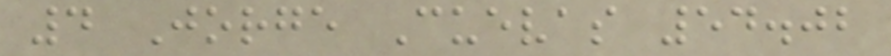4 Jorge Cuevas 54.02
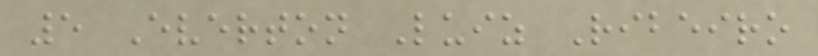5 Everton Luiz Ribeiro
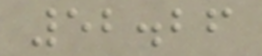52.26
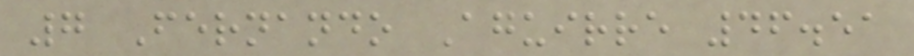7 Fernando Aguirre 46.51
